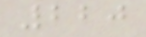220
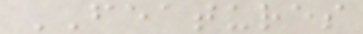FEATURES
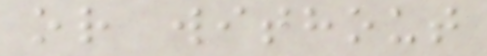or without
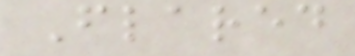Flared
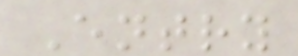Entry
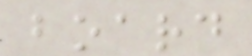board
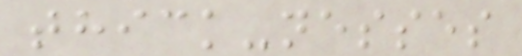thick-nesses
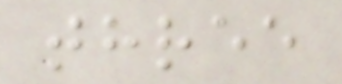three
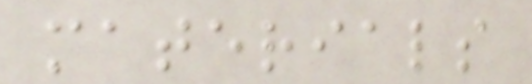materials
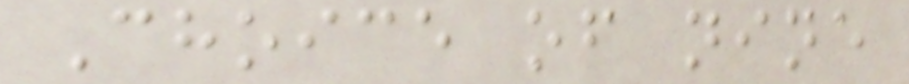Choice of nine
